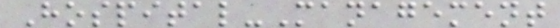Hospital-Management
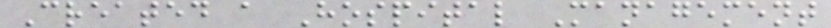Created a Hospital Management
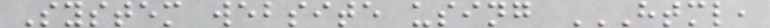System website using HTML,
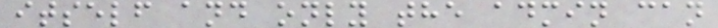itself and only the admin can
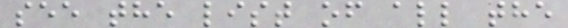see the list of all the
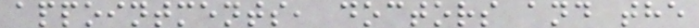appointments, doctors and the
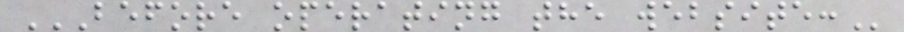BEFORE OPERATING THE WEBSITE:
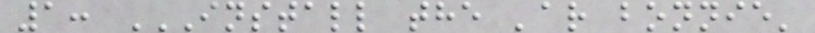1: INSTALL THE 'AR BONNIE'
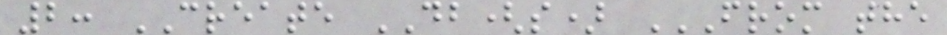2: CREATE DB(s) FROM THE
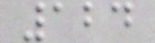124
